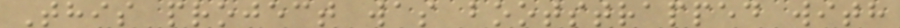This project was bootstrapped with
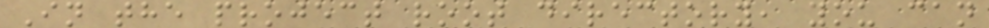In the project root directory, you can
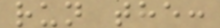run the:
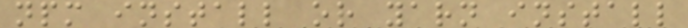npm install or yarn install
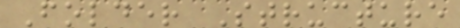Folder Structure
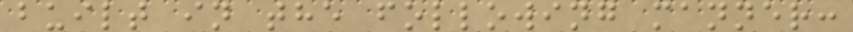built in the following manner:
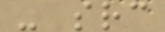- src
